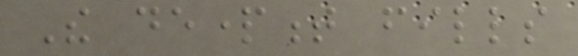The department fills
